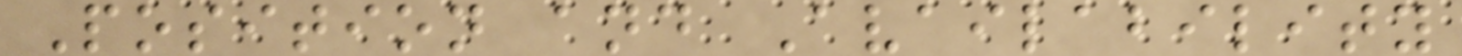Position and Availability
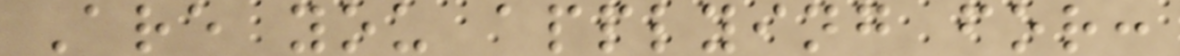Are you applying for:
